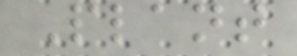Plant
